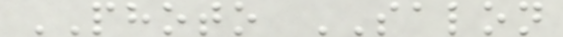PHOTO SALON
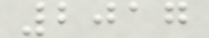2017
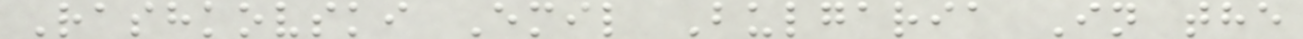Rashkovski Emil Bulgaria In the
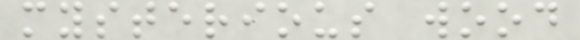mysterious wood
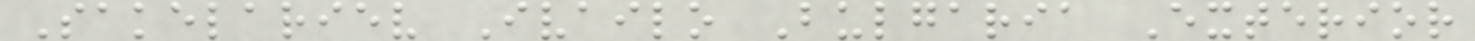Sakelariev Ivailo Bulgaria Exterior
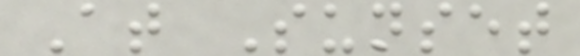At Sunset
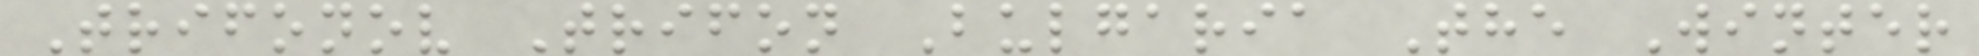Trifonov Trifon Bulgaria The Winter
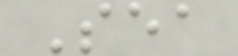Sea
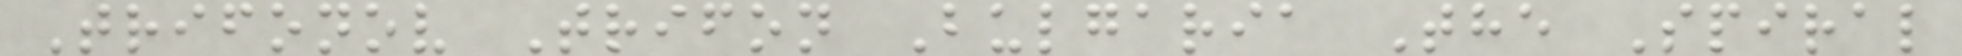Trifonov Trifon Bulgaria The Spiral
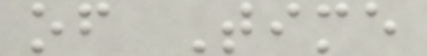of Time
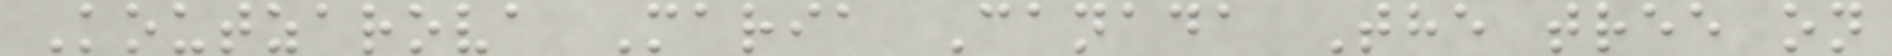Koutzarova Maria Canada The tree on
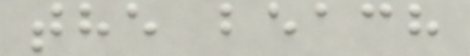the beach
